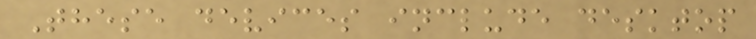These devices include desktop
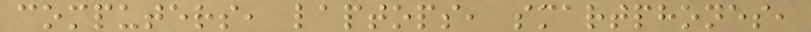computers, laptops, smartphones,
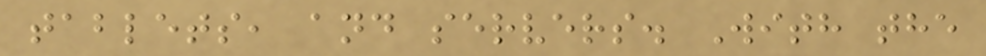tablets, and servers. With the
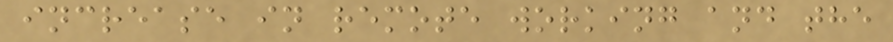increase in remote working and the
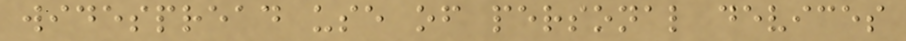widespread use of personal devices
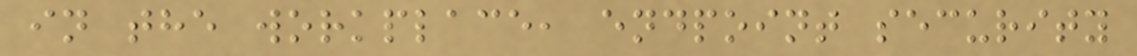in the workplace, endpoint security
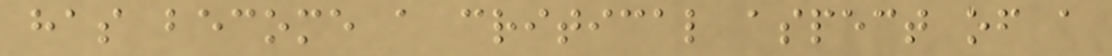has become a critical aspect of a
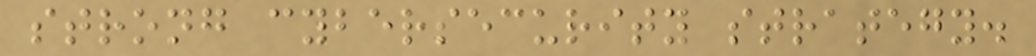strong cybersecurity strategy.
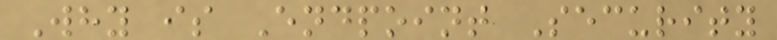Why is Endpoint Security
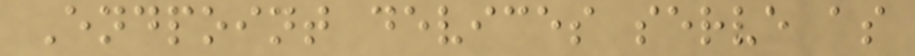Endpoint devices serve as
